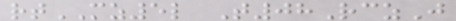rtMZ5l T08RczJ
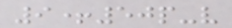9+50p-v
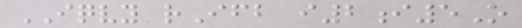IQVY rIfb i2i5O
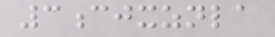3cjxznla
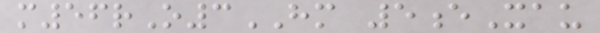m56rO3HM 5eXau
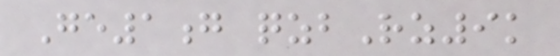Ge1g qzbRz9k
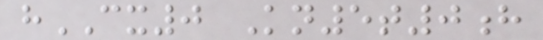hCX0 Kn5t0h
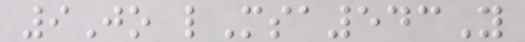9Jo lMsa543Y
